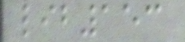lib153
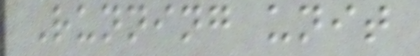Running unit
